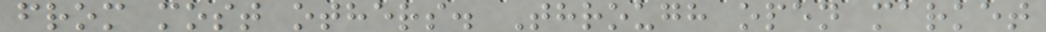from most others. Through open market
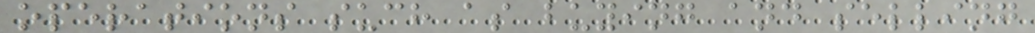operations such as buying and selling
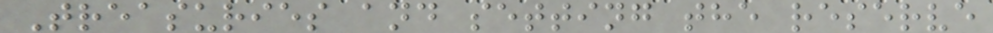Treasuries and setting the reserve
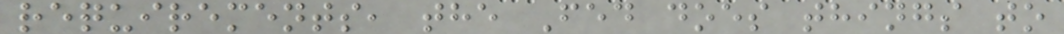requirements, the Fed does things to
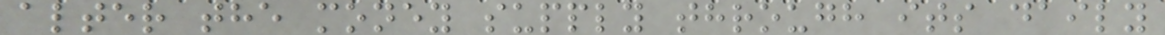alter the money supply through its daily
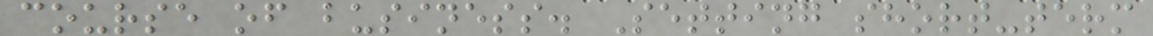course of business. Setting short-term
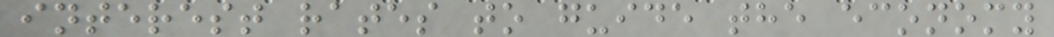interest rates to guide the economy
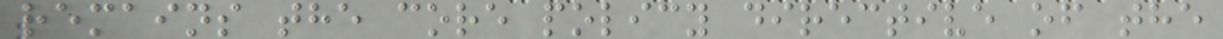remains the core policy directive of the
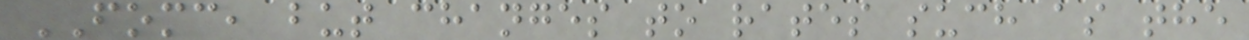FOMC, but changes to rates such as the
